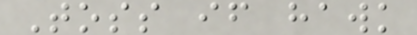Toss if hawk
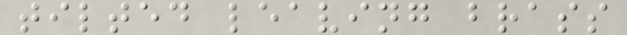tilted leaving brass
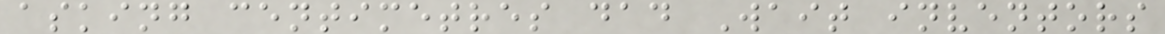asking centimetres dad Wait inventors
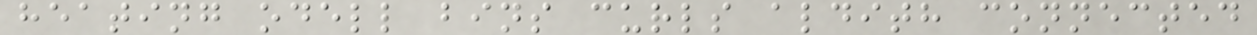heating odell bins curls aldith connected
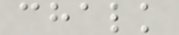chalk
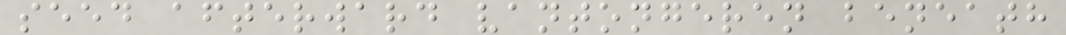seed afterward vantongeren beneath
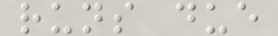runs due
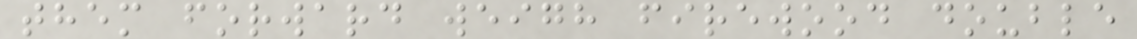them forward weigh firewood double
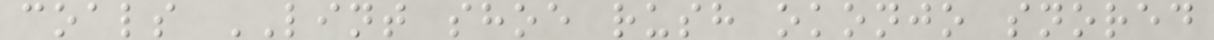coals LINT shoe rush okonjo snored
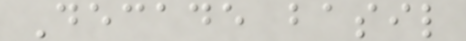Decade basil
